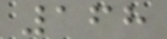168
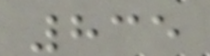835
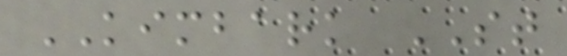KIMBARK ST
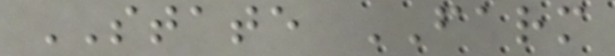STATE FARM
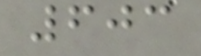603
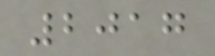2017
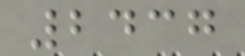2437
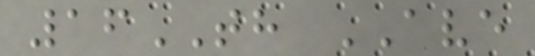16TH AVE
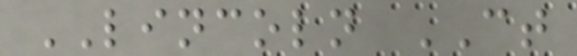LINCOLN CT
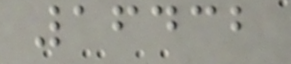16432
